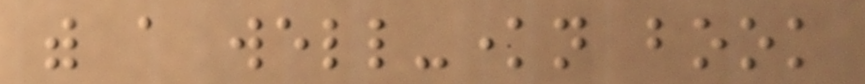with a well-known book
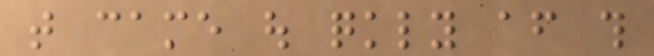that came out quickly after this
